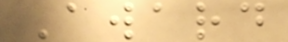Award
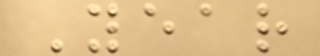Year
